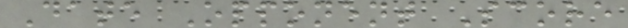Date Opponent Score
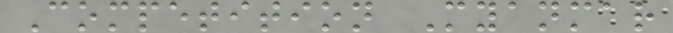Competition Myanmar
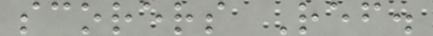scorers Ref.
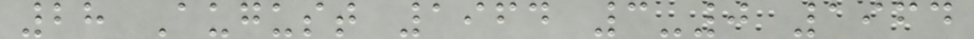28 August 1964 3-0 1964
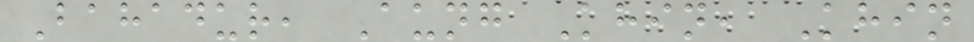Bahadur, Aung Khin, Khin
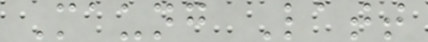Maung Latt
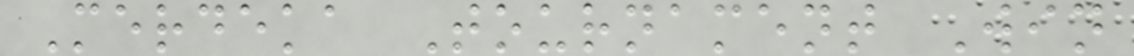Merdeka Tournament Win
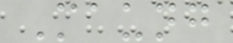Maung
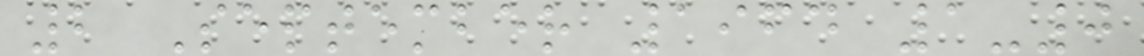2 September 1964 1-0
